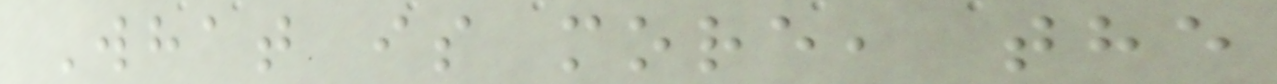What is more, the
